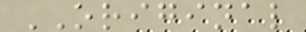ORIGINAL
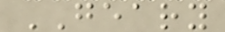GEARY
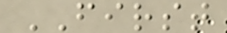FIRST
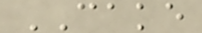CAKE
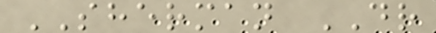SHERMAN DR
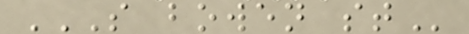S BOWEN ST
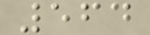564
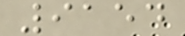9154
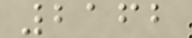2162
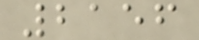2156
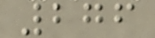276
